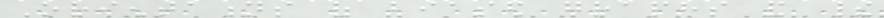Orientations of biased graphs and their
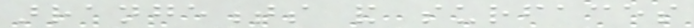arrangements and surfaces
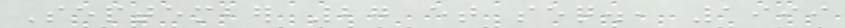September 27 et seq., 1999
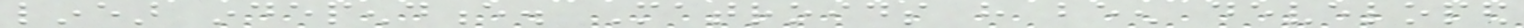linear independence. Matroids have been developed
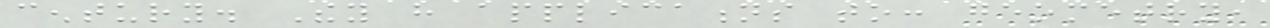century. They have applications to: geometry,
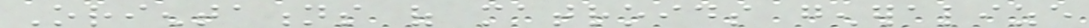Orientations of matroids generalize
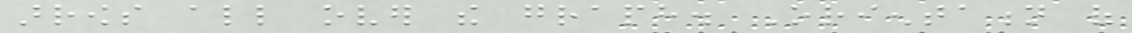arrows all over the graph. Orientation of
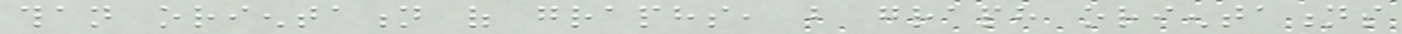than orientation of graphs, but graph orientations
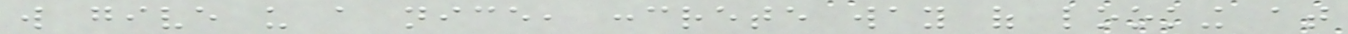will give us a nice, concrete way of looking at
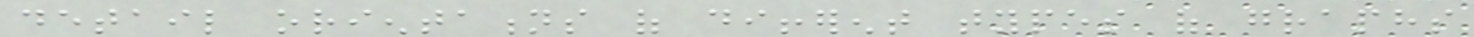detail orientations of different types of graphs
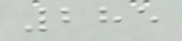285
